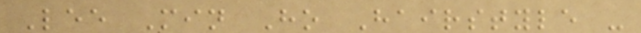Lee Min Ho Hairstyle -
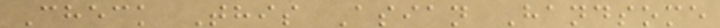Check This Asian Handsome
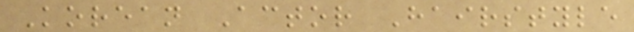Korean Actor Hairstyle
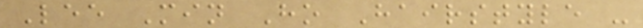Lee Min Ho Hairstyle -
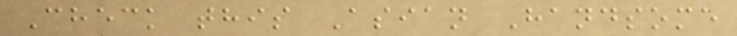Check this Asian Handsome
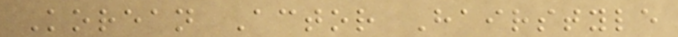Korean Actor Hairstyle
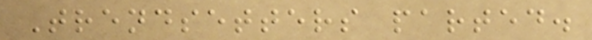Trendsetters parted.
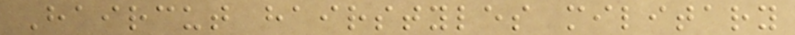Haircut hairstyles military
